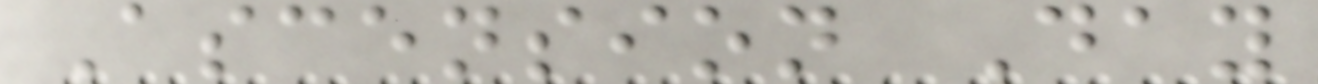Ascension Day
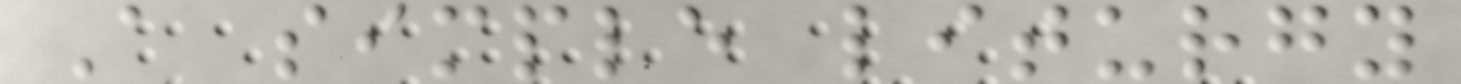A simple liturgy
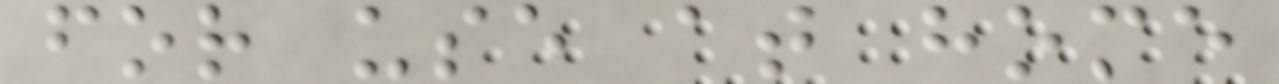for use at home
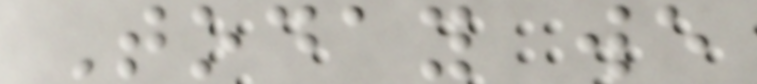Today we
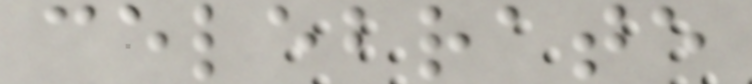celebrate
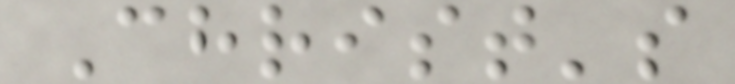Christ's
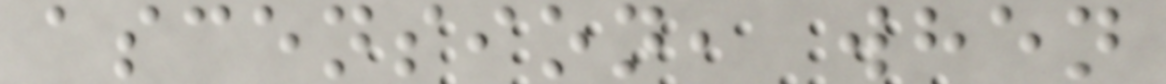ascension, when
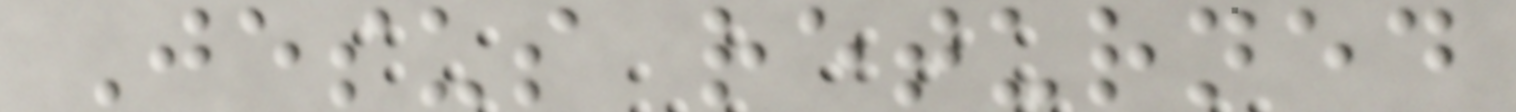Jesus returned
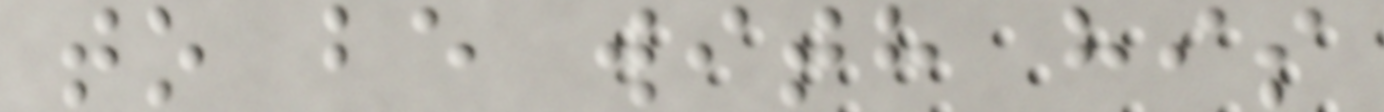to be with his
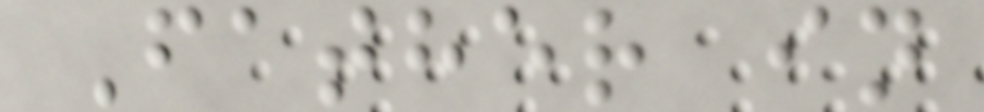Father in
